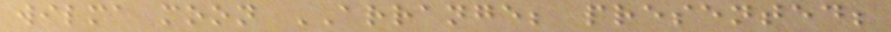wilma moon ARRANGE; presented;
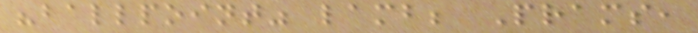"ballpoint" lamb; Prams,
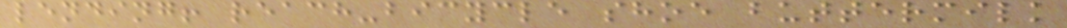lending! reach-bicycle shoe buttermilk
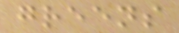greens
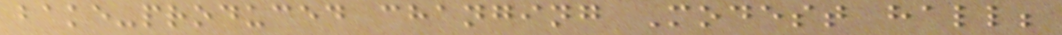bake-produced changing Modest hall;
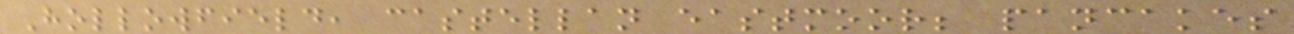Hollowfield, castellan eastmoor; pancakes
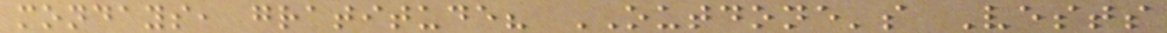mondays, gratitude? OUTDONE's Vests
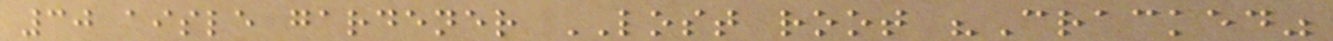30 aisle gardener LOST root "Cracked"
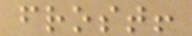frost!
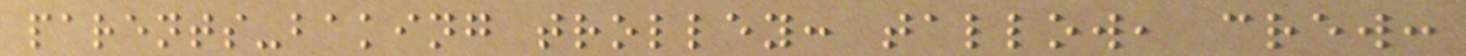parents-baking trolley: tallow, crew:
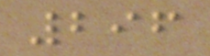296
